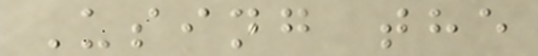Using the
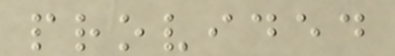provided
